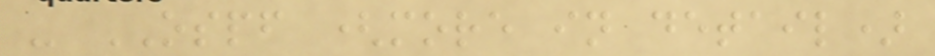- OSPF (more in detail)
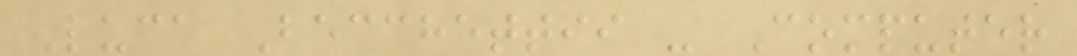Luca Becchettii - Computer
